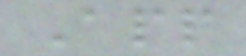App
